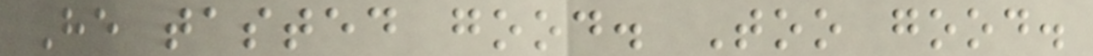He tasted good. Too good.
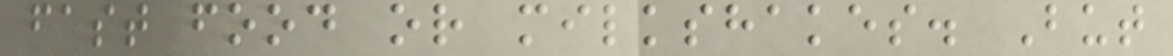fast food or milkshakes. But
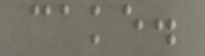cake.
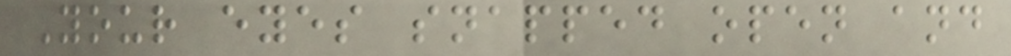Your eyes snapped open and
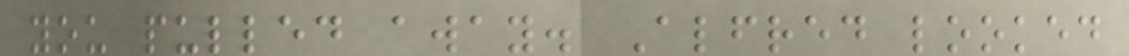you pulled away. Alfred looked
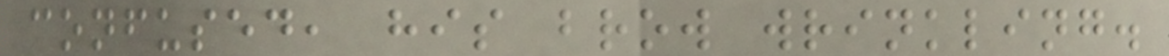confused, his brow wrinkling.
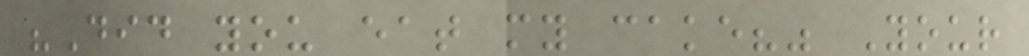"Did you eat my cake?" Your
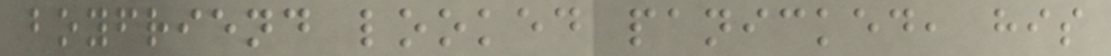boyfriend looked panicked, his
